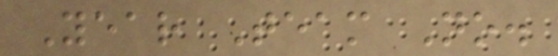Year Team No.
